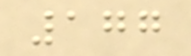177
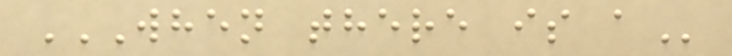WHEN THERE IS A
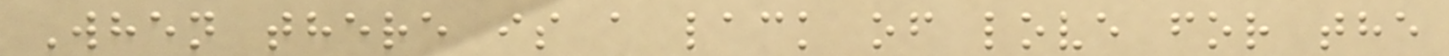When there is a lack of love for the
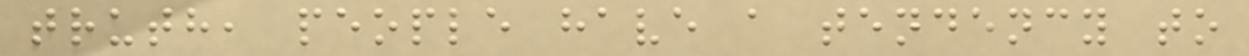truth, people have a tendency to
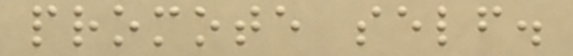promote self.
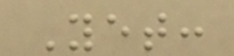Yet:
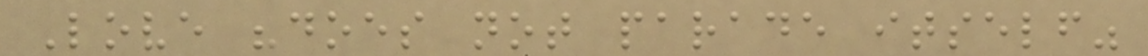Love "does not parade itself"
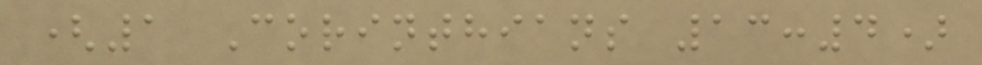(1 Corinthians 13:4)
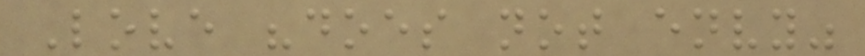Love "does not envy"
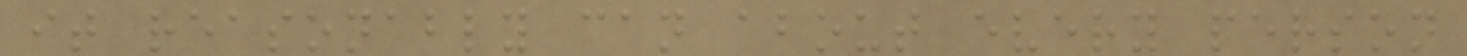it reasonably can about every person
